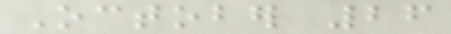October 26
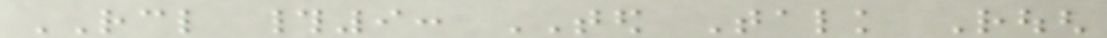RCL #9: TED Talk Rough
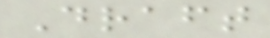Draft
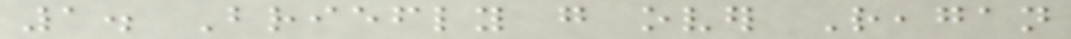1. Briefly go over Reagan
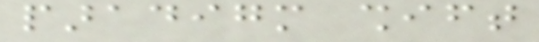paradigm shift
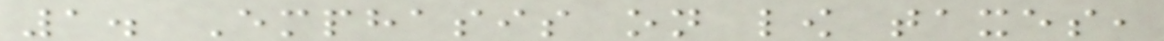1. Emphasis on low taxes,
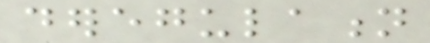deregulation
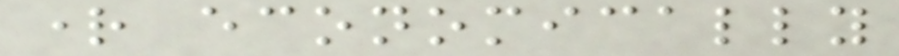right economically
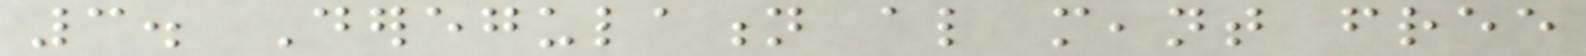3. Deregulation also meant free
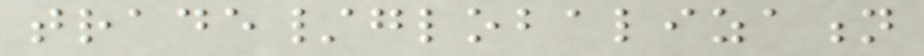trade/globalization
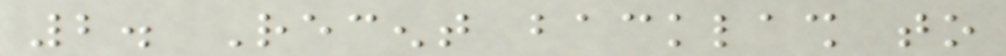2. Recent backlash to
